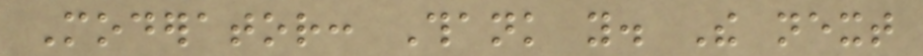Moderator: Thank you. The next
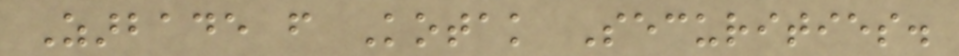Zarbade from Kotak Securities.
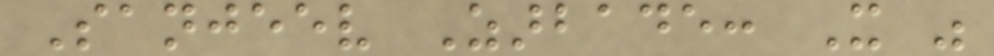Sanjeev Zarbade: It was
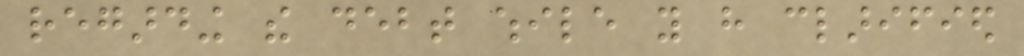regarding the debt while you have clarified
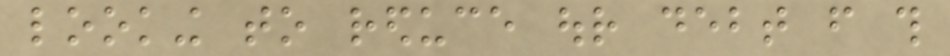looking to reduce our debt from this
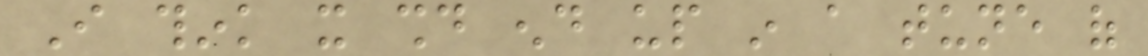I think it should end up in a tune of
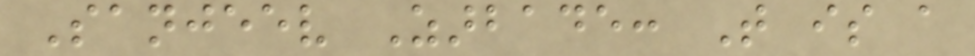Sanjeev Zarbade: That is a
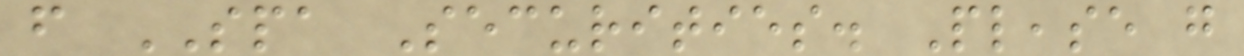from SPA Securities. Please go
